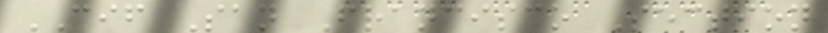CIF San Francisco Section
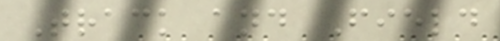Track and Field
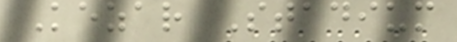Kezar Stadium
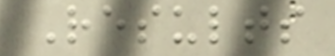Results
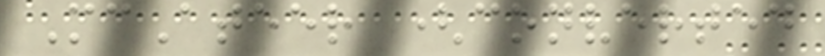McAteer (converted
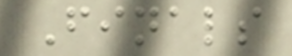Finals
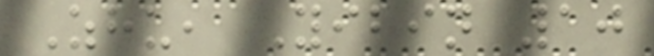Zhu, Yibin 10
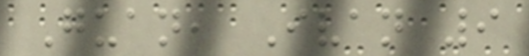Guan, Ivan 9
